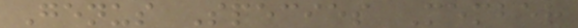Genus Species Member
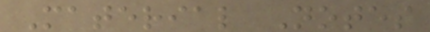Material Notes
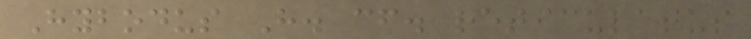Hybodus H. cf. reticulatus
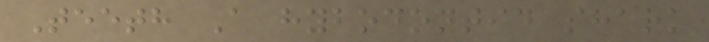Teeth A hybodontid shark
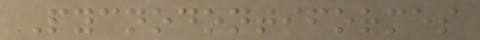Pycnodontiformes
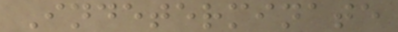Indeterminate
